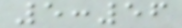5:56
